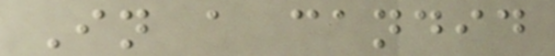In a candid
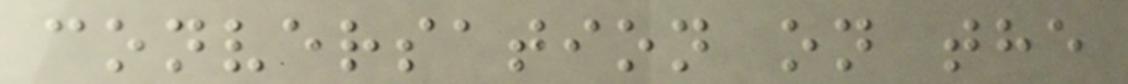conversation on the
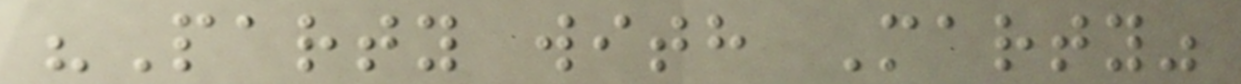"Party with Marty"
